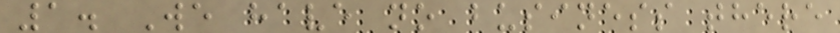1. We have no business there
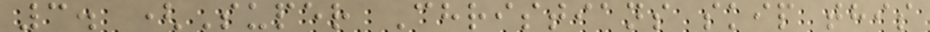3. (Super Christians skip this
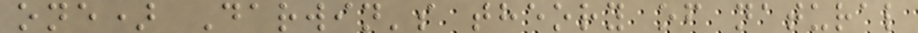one) Darwin's theory of natural
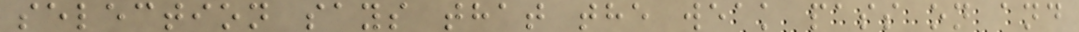selection says that the weak pass on and
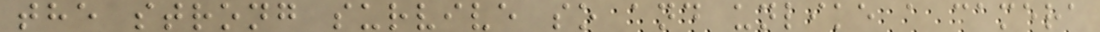the strong survive so and unlike a camera
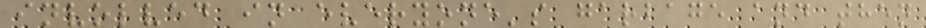involved in everyone's garbage and then
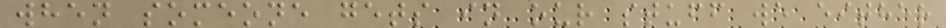when someone gets in our stuff we either
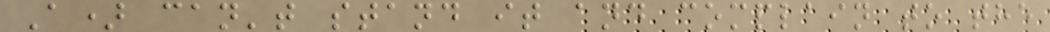A) can't stand it and complain to the
